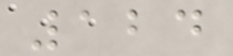124
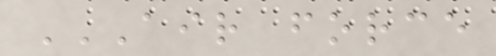AIR FORCE
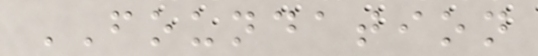FOUNDATION
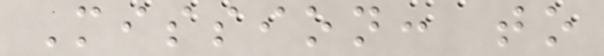Mission: to
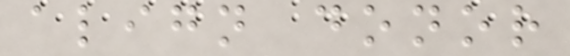align donor
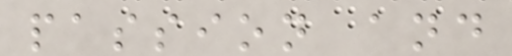passion and
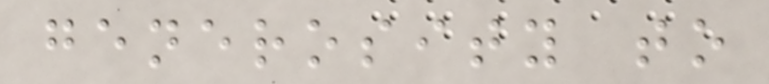generosity to
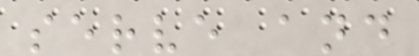serve and
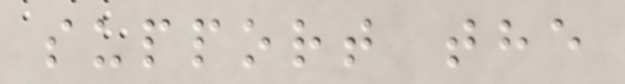support the
